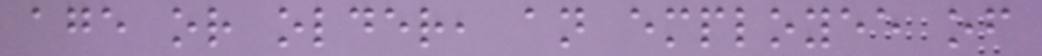age or older, an employee of
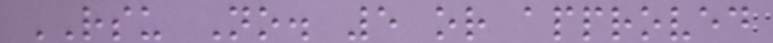RSU No. 5 or approved
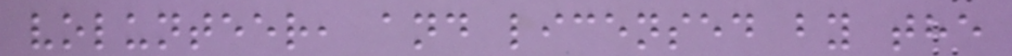volunteer, and licensed by the
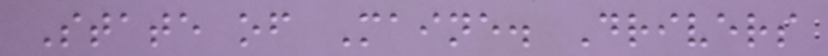State of Maine. Drivers
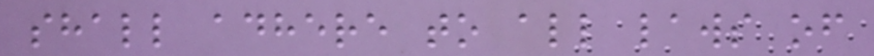shall adhere to all laws of
